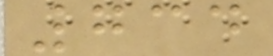734
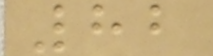82
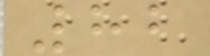82
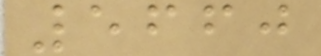5660
